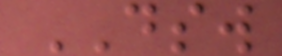DSW
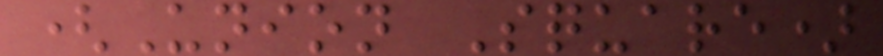(Union Square)
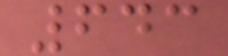643
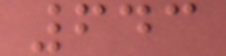643
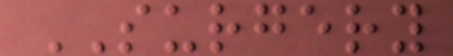SURGERY
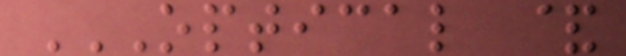OPTICAL &
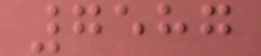7587
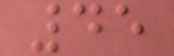45
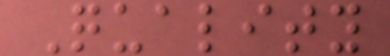Quality
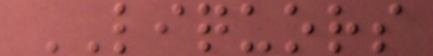LIQUORS
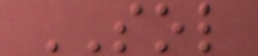SOL
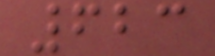623
